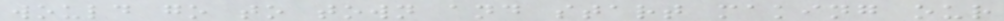would go to town and start making our
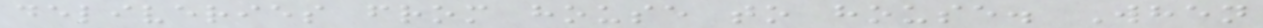deliveries from house to house. When
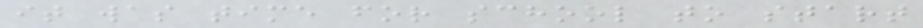it was time for school to start
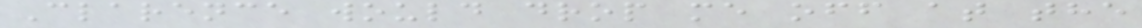Clarence would drop me off at the
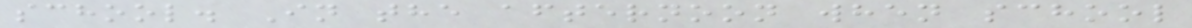school. In the afternoon when school
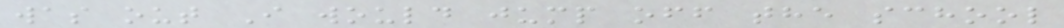was out I would jump off the school
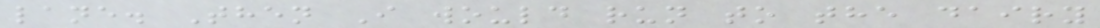lane. Then I would run to the dairy
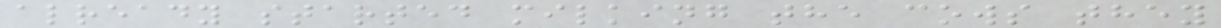already started milking the cows they
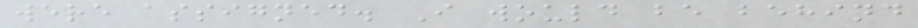were assigned. I would be behind
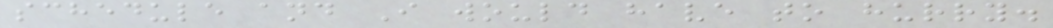schedule and I would have to hurry.
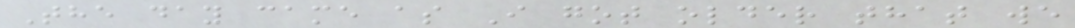The day came as I got older that we
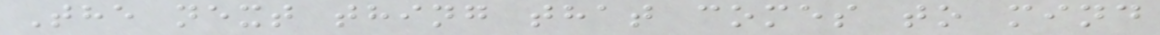The next thing that comes to mind
